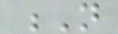N
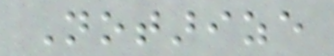Notarize
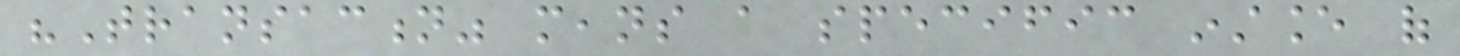"Transaction" means a specific instance of
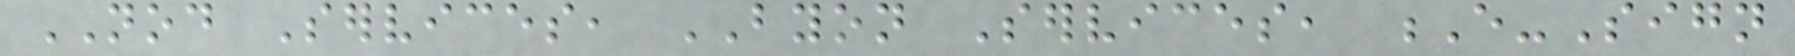NOD Services, BYON Services, E-Sign
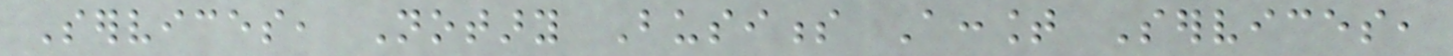Services, Notary Business Account Services,
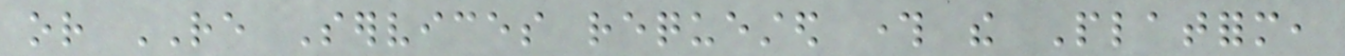or RE Services requested through the Platform,
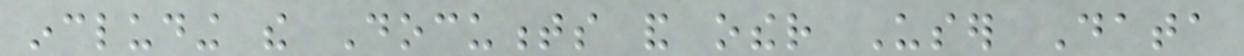including the Documents and other User Data
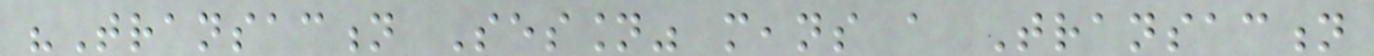"Transaction Session" means a Transaction
